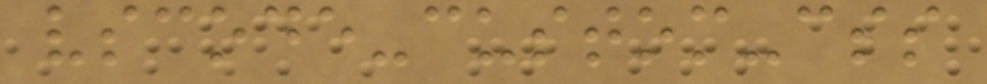vscode-custom-css
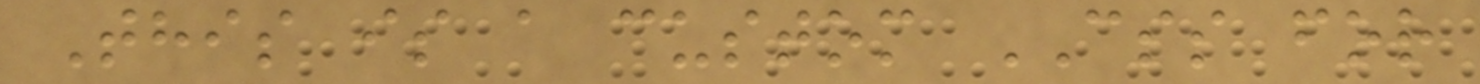This is a custom CSS for
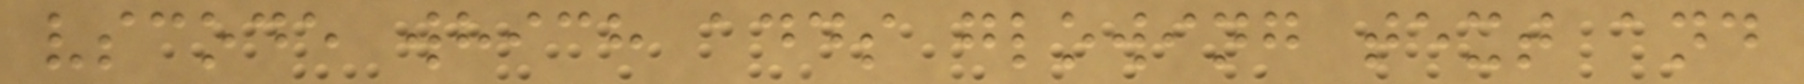vscode which adds glowing text and
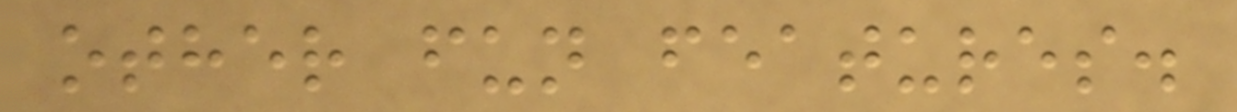other fun features.
